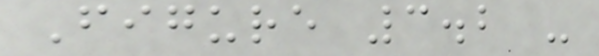Figure 3.2 -
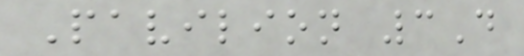Pavilion 3D
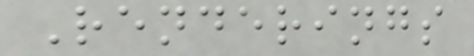Renderings
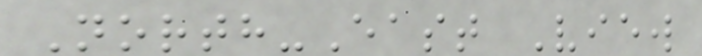North-East View
